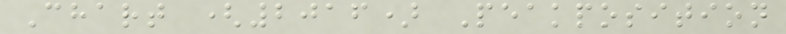Chart (2016) Peakposition
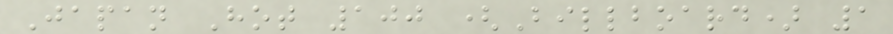Japan Hot 100 (Billboard) 1
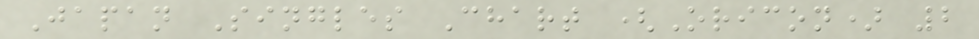Japan Singles Chart (Oricon) 2
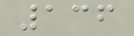136
